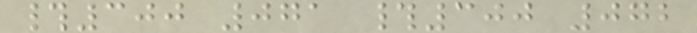#300 071 #300 072
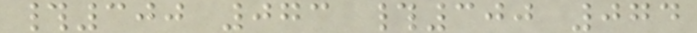#300 073 #300 074
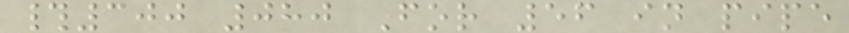#300 080 For 56 in pipe
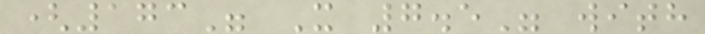(173" X 7.5" with
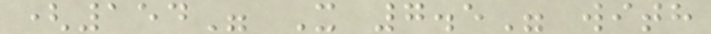(154" X 7.5" with
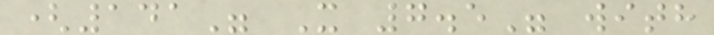(141" X 7.5" with
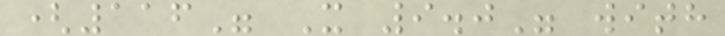(116" X 9.0" with
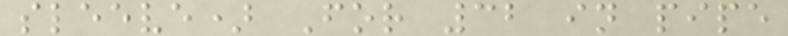sleeve) For 32 in pipe
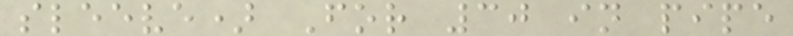sleeve) For 30 in pipe
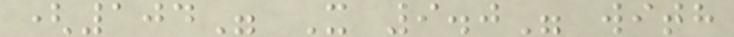(104" X 9.0" with
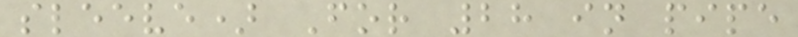sleeve) For 28 in pipe
